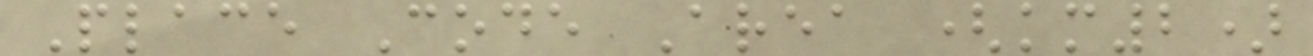Place Code Area (km2)
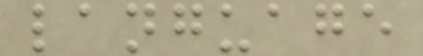language
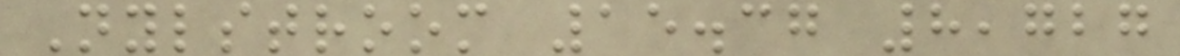Nylstroom 15.37 8,727
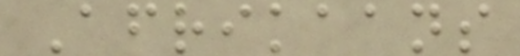Afrikaans
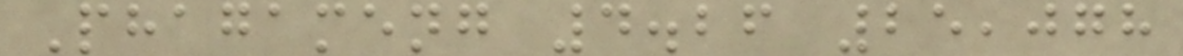Phagameng 4.26 25,078
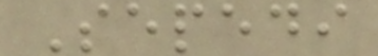Sepedi
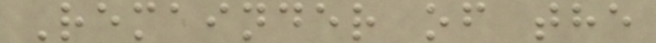Remainder of the
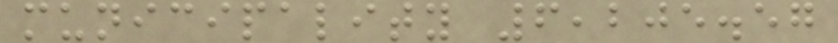municipality 6,205.57
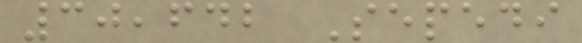30,642 Sepedi
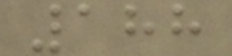188
